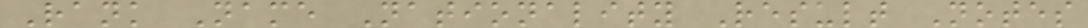Rank Name Nationality Result Notes
